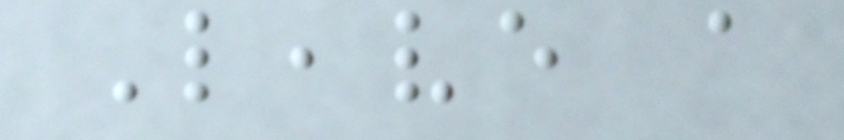Leave a
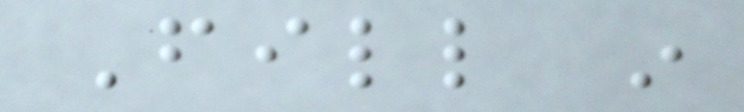Fill in
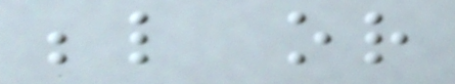below or
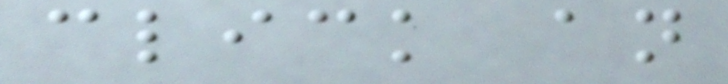click an
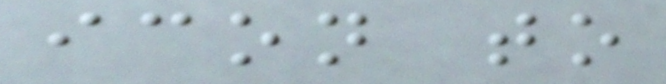icon to
